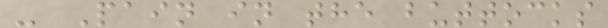- Pain in the buttocks
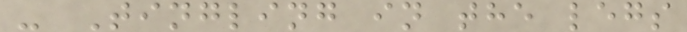- Tingling in the legs
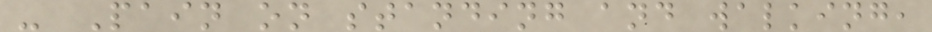- Pain on standing and walking,
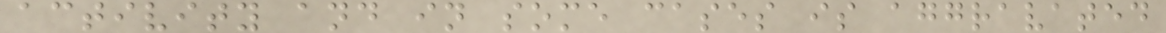activity and in some cases is aggravated
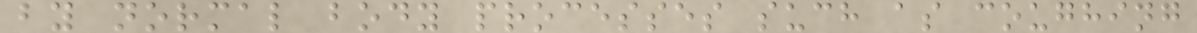by normal body processes such as coughing
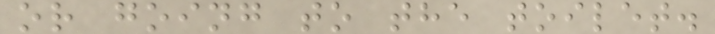or going to the toilet.
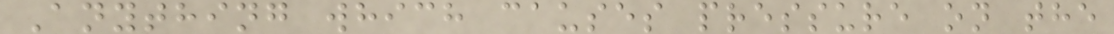Anything which causes pressure on the
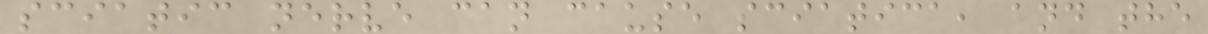sciatic nerve can cause sciatica, and the
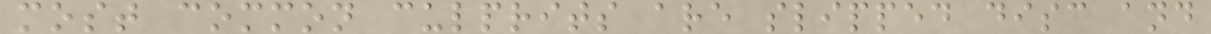most common culprits are slipped disc and
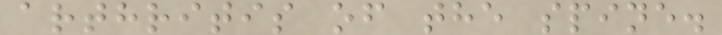arthritis of the spine.
